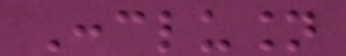Conclusion
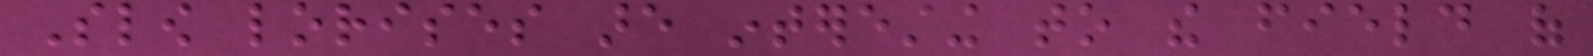Slow lorises are interesting to the field of
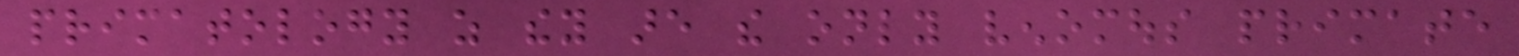primatology as they are the only venomous primate
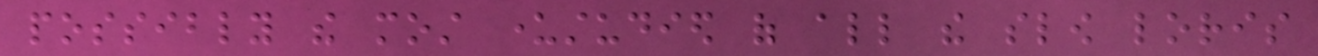possibly the most understudied of all the slow loris
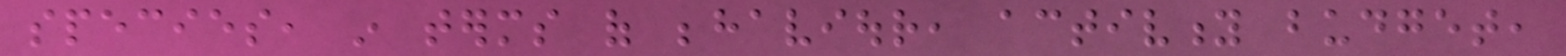species, in terms of behaviour, activity budget,
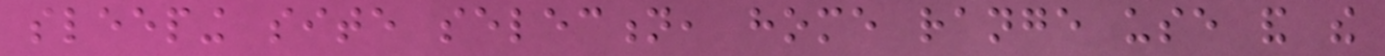sleeping site selection, home range use and the
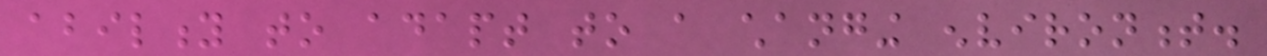ability to adapt to a changing environment.
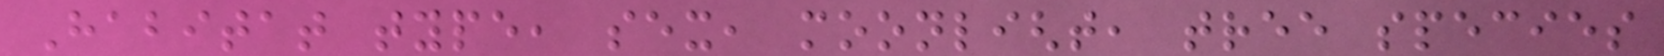Habitat type, sex, moonlight, tree species
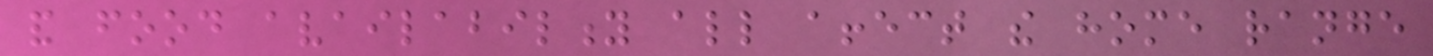and food availability all affect the home range
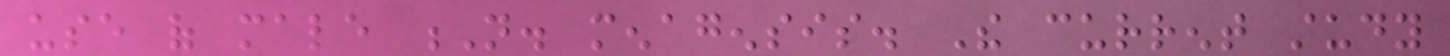use of male N. menagensis. The current study
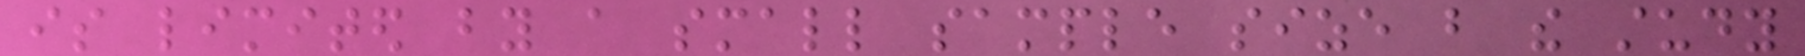is limited by a small sample size but the study
